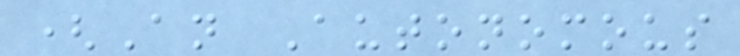(An Autonomous
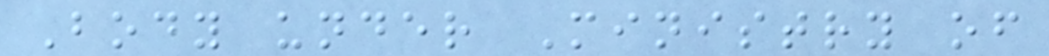Body under Ministry of
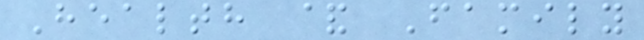Health & Family
